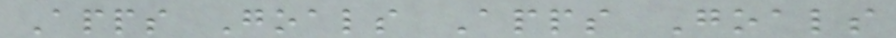Apps Goals Apps Goals
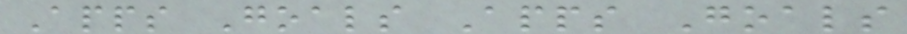Apps Goals Apps Goals
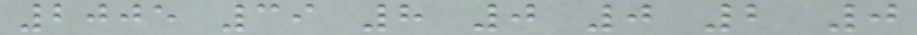2005 39 8 0 0 2 0
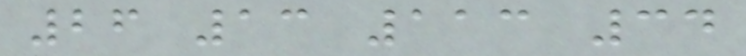26 13 113 34
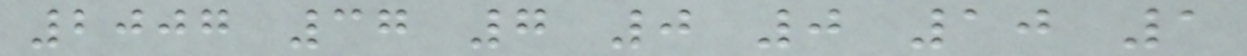2007 37 7 0 0 10 1
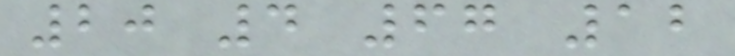20 4 67 12
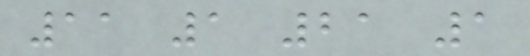11 1 21 1
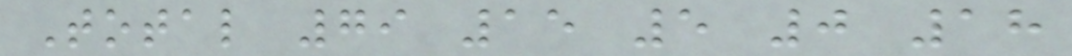Total 79 15 5 0 18
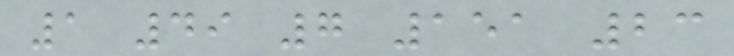1 49 7 151 23
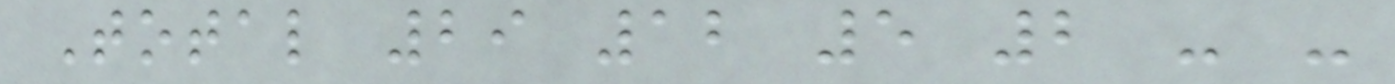Total 29 12 5 2 - -
